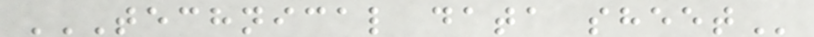TECHNICAL DATA SHEET
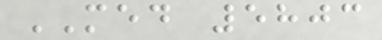MED 5803
